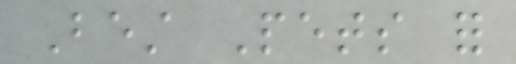Best Pets for
